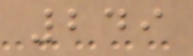249
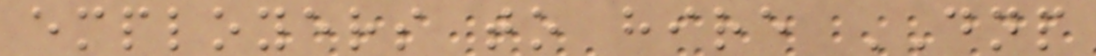employers to hire DNP
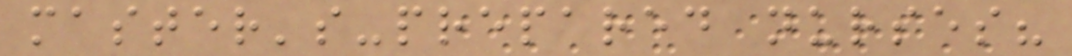master's-prepared nurses?
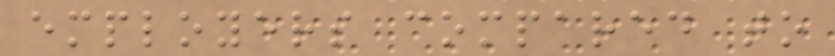employers compared to
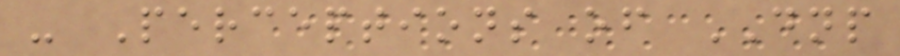- Perceptions of DNP
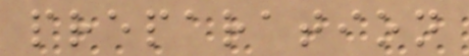preparation
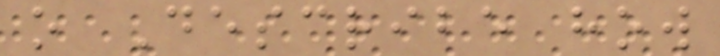o Describe how
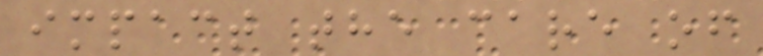impact the care of
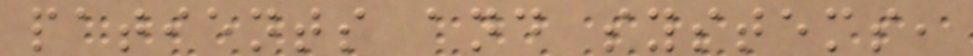patients and systems,
